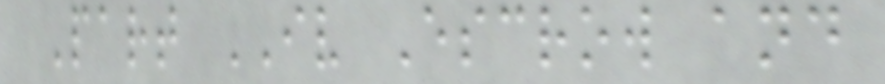Part IV Escrow and
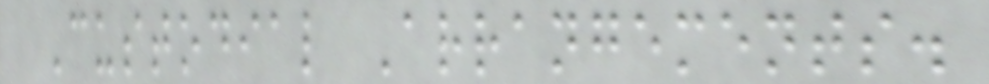Custodial Arrangements.
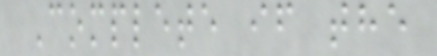Complete if the
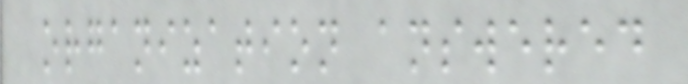organization answered
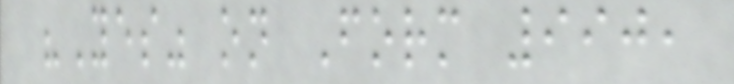"Yes" on Form 990,
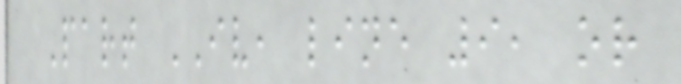Part IV, line 9, or
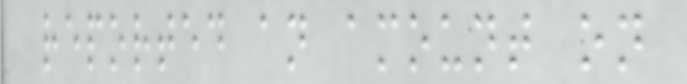reported an amount on
